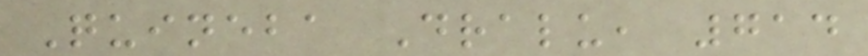Quineba Dralu, 714
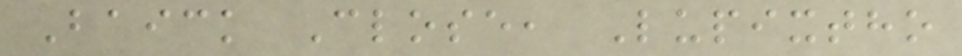Baick Close, Lupixtho
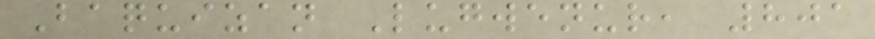Baquizan Lugwenur, 801
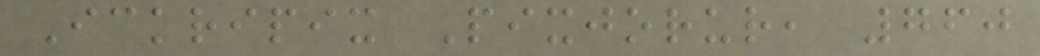Ickripix Pixjorur, 760
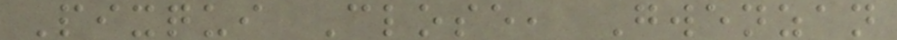Pixqui Close, Gwenzan
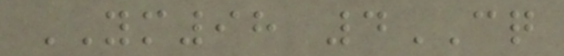YM98 4CQ
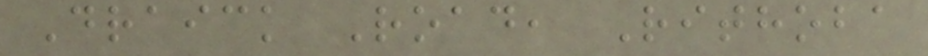Draick Road, Rithoba
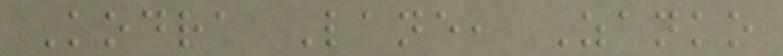Kodra Lane, Zanko
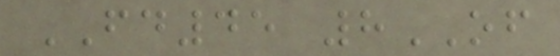FD45 8OF
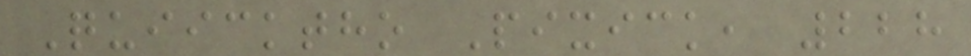Quiicktho Pixick, 228
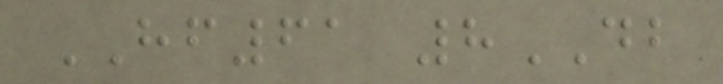HF61 8DB
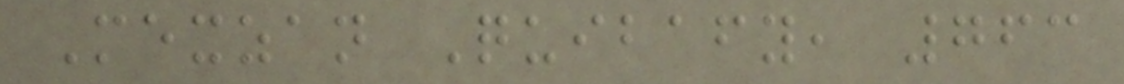Mexzan Quibafy, 763
